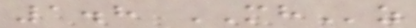1.8 MHz
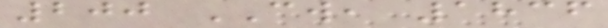200 CW, 1836
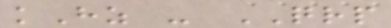kHz - QRP
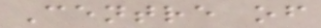Centre of
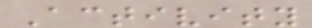Activity
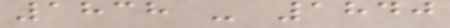1838 - 1840
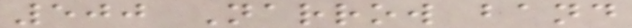500 Narrow band
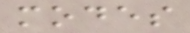modes
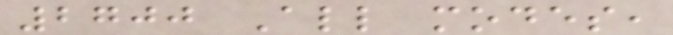2700 All modes,
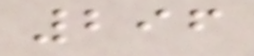296
